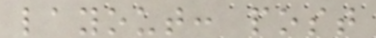layout: post
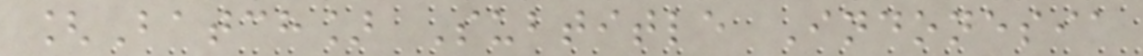[Batch] Subtitle Indonesia
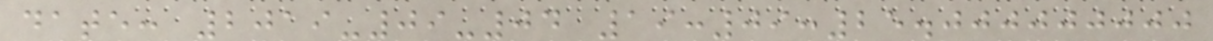date: 2019-09-04 19:09:25.000000000
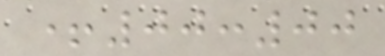+00:00
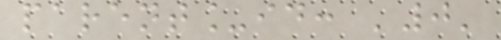parent_id: '0'
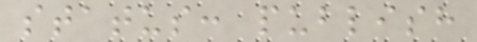status: publish
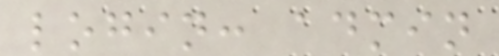login: admin
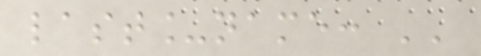last_name: ''
